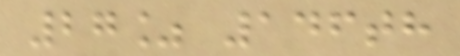27% 146th
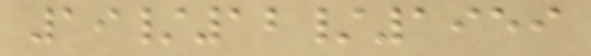19/12/1959
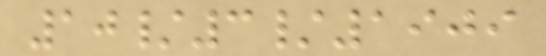10/3/1909
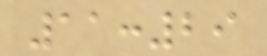11:29
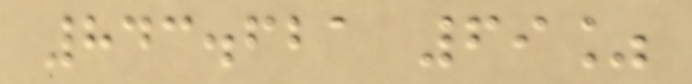843.621 69%
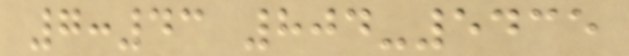7:43 804-5435
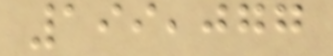199,077
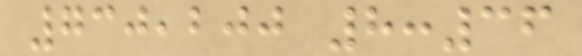730,200 8:36
